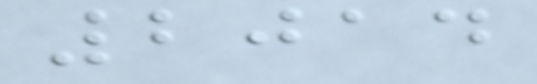2014
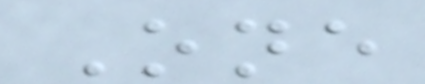One
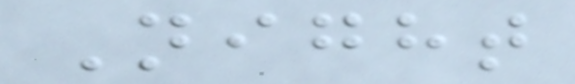Night
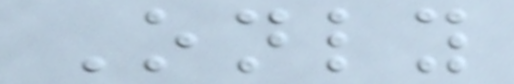Only
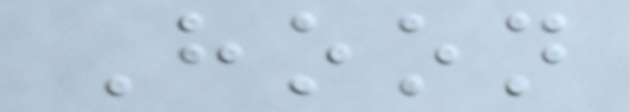Hoon
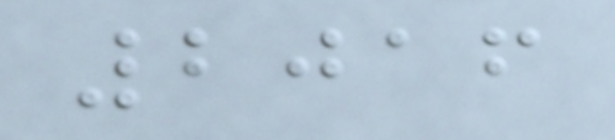2016
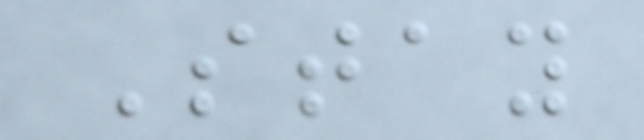Stay
